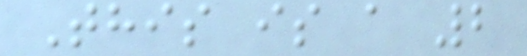This is a 2
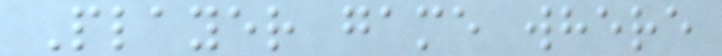Player game where
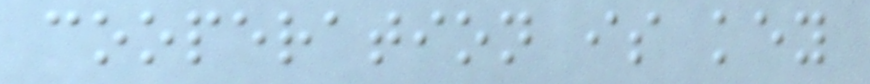cooperation is key
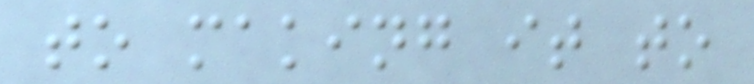to making it to
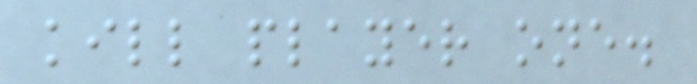kill player one.
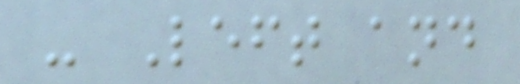- Left and
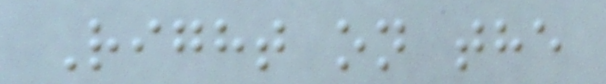Right on the
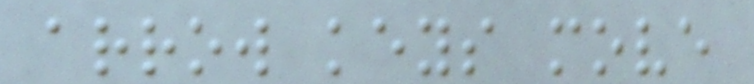arrow keys move
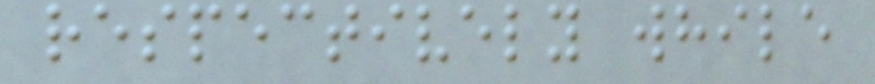respectively while
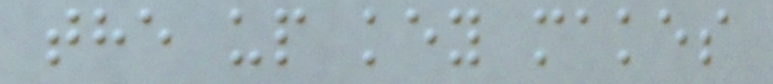the up key makes
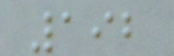192
